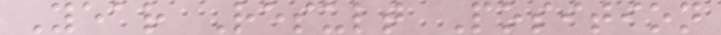Year Result Position
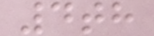4th
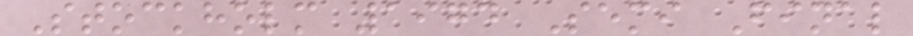Stockholm 1974 Semi Final
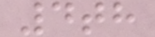4th
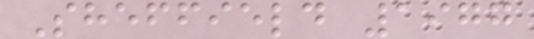Sheffield 1977
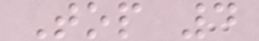Top 4
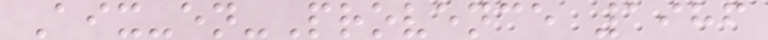Aix-en-Provence 1986
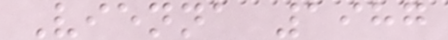Vienna 1987
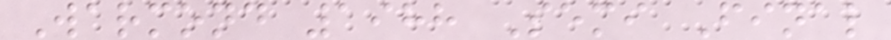Warmond 1988 Semi Final
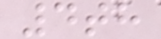4th
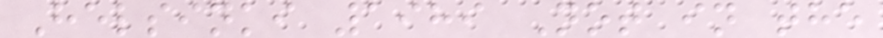Helsinki 1989 Not in the
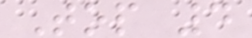Top 4
